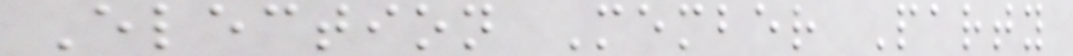Election Member Party
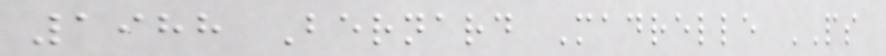1988 Bernard Madrelle PS
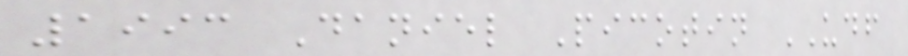1993 Daniel Picotin UDF
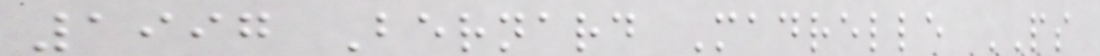1997 Bernard Madrelle PS
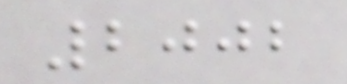2002
